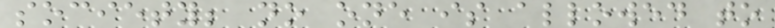society; no one is allowed to
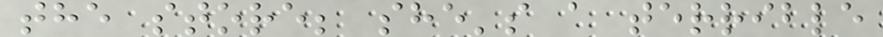the store; she's a terrible
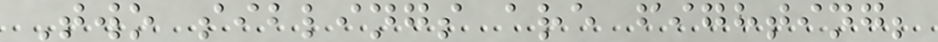Two siblings are fighting;
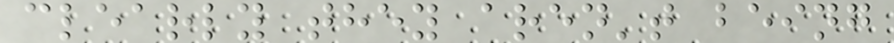clearly they aren't being
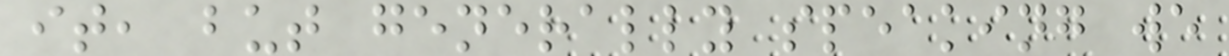it, but generally speaking we
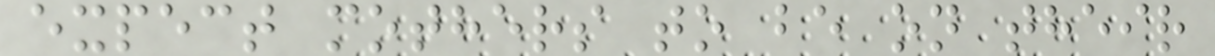expect mothers to be on their
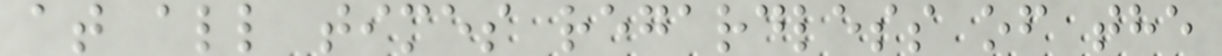at all times regardless of the
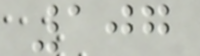107
